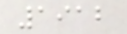1912
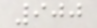900
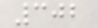302
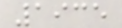1935
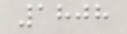1808
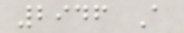2946 A
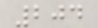204
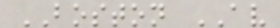BOSTON AV
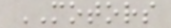MOTORS
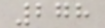278
